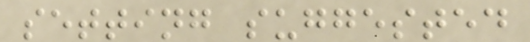setting suggested
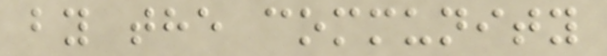by the community
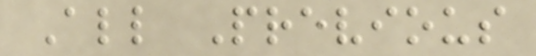All Previous
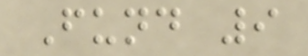Fund 9
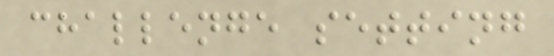challenge setting
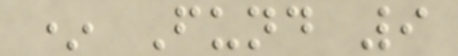* Fund 9
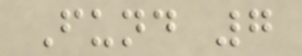Fund 7
